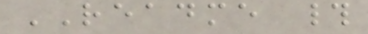README #
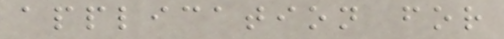application for
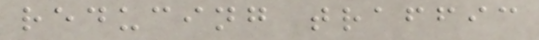reducing traffic
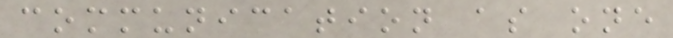communication as one
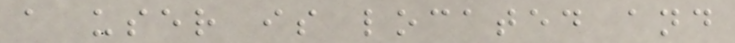a user is located and
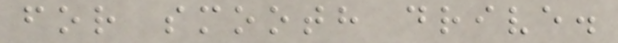for smooth drive.
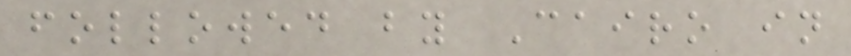followed by Cairo in
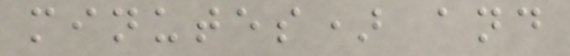minutes) and
